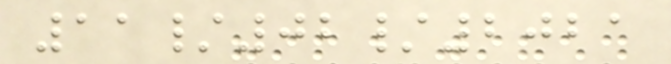11/02/2021
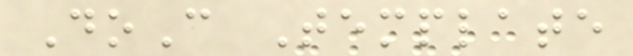DoC Template
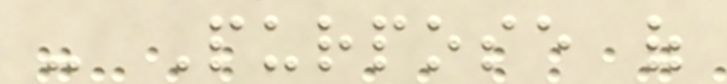- Purpose of
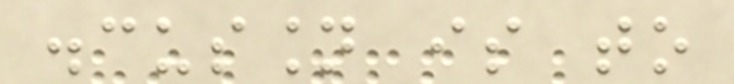discussion is to
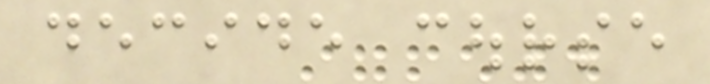decide course
